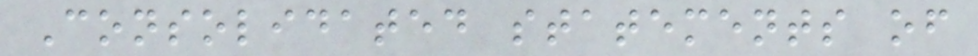Consolidated statements of
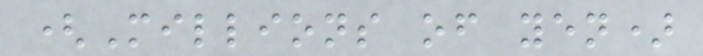(Millions of yen)
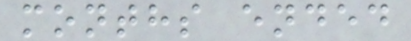months ended
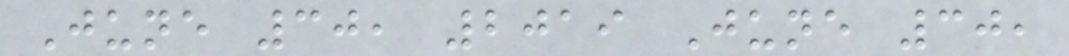June 30, 2019 June 30,
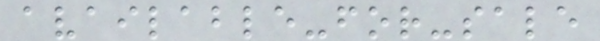available-for-sale
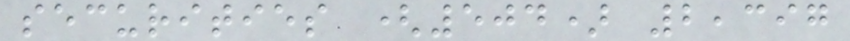securities (504) 2,397
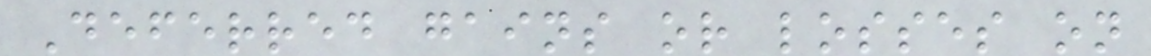Deferred gains or losses on
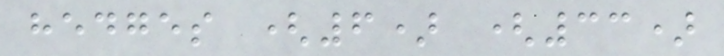hedges (6) (33)
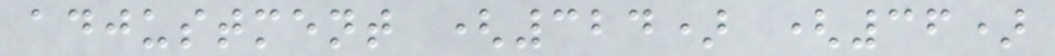adjustment (324) (36)
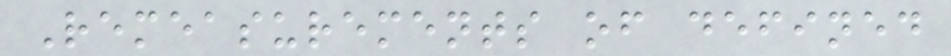Remeasurements of defined
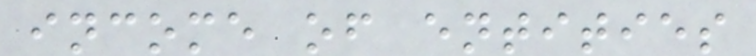income of entities
